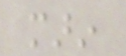marin
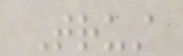Trust
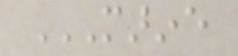MARINE
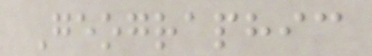Geographic
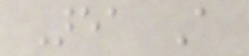Area A
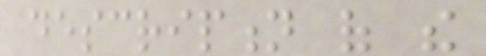description of the
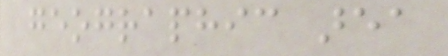geographic area
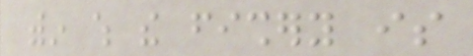within which the fishery is
